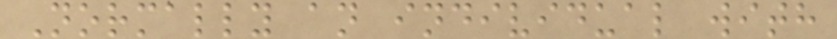Normally an individual with
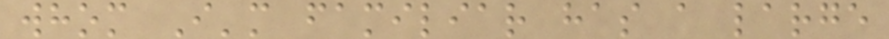whom I'm familiar has a large
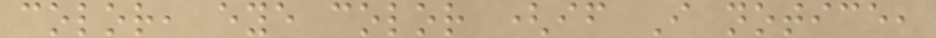color, eye color (if I notice,
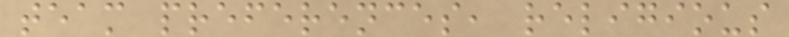team preferences, religious
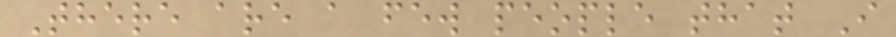There are a few people that I
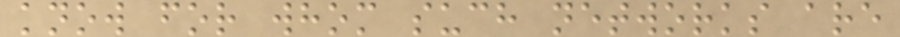know for whom such networks are
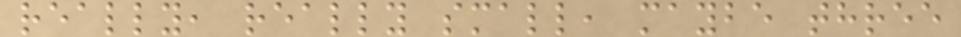really, really small, maybe three
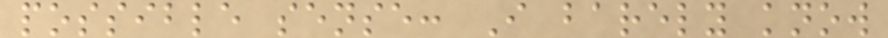possible sense: I barely know
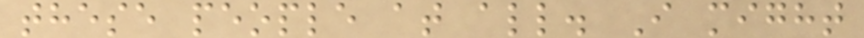these people at all. I might
